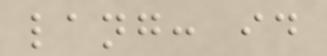lang: id
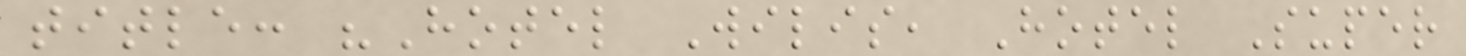title: "Hotel Wilis, Hotel Super
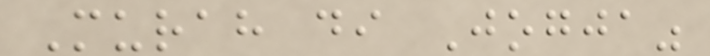Murah di Jogja"
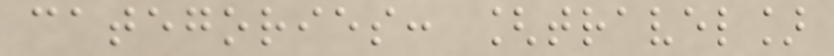categories: [travel]
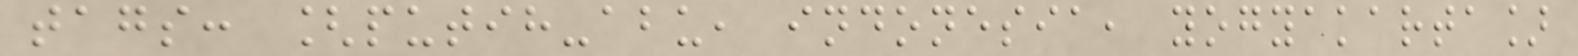tags: [putih-abu, indonesia, yogyakarta]
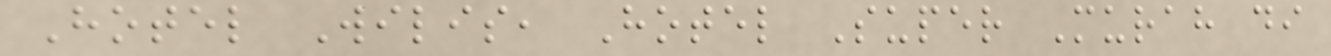Hotel Wilis, Hotel Super Murah di
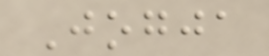Jogja
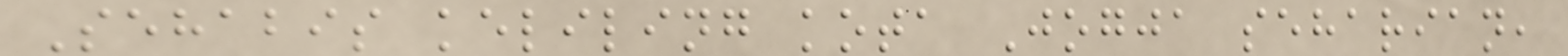Sehabis keliling kota Jogja seharian,
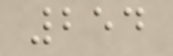254
